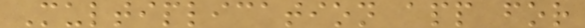Multiplication app for
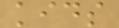kids
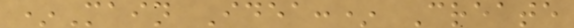*Main Idea:* Create
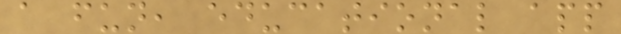a fun, educational app
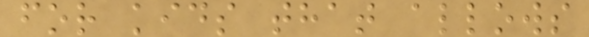for kids that allows
